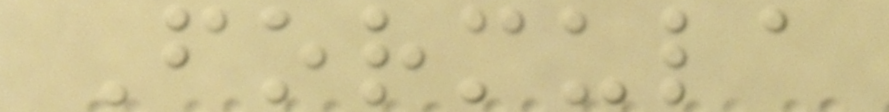Formula
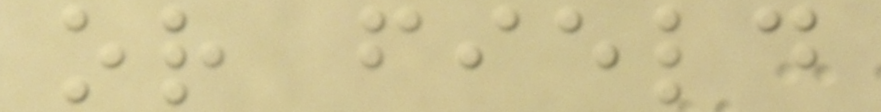or field
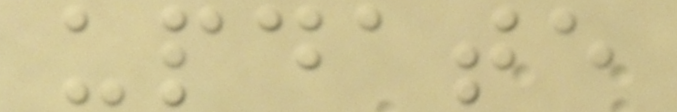update
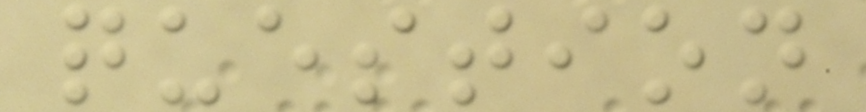question
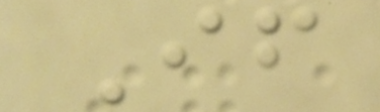If
